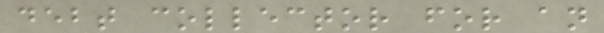debt collector for an
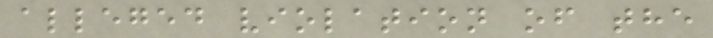alleged violation of the
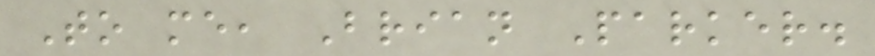To me, Brian Parker.
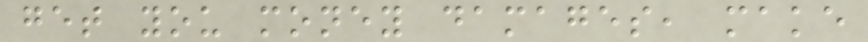get you money damages, make
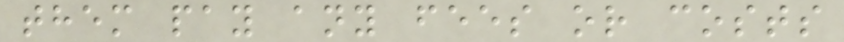them pay any fees or costs
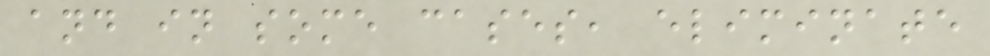and in some cases, eliminate
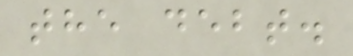the debt.
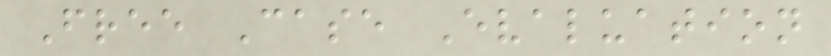Free Case Evaluation
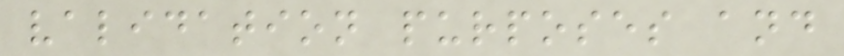validation purposes and
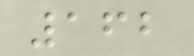162
